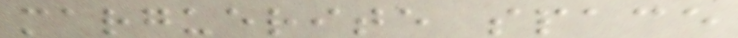marguerite space
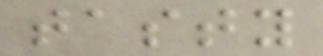tasty
